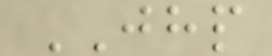JHP
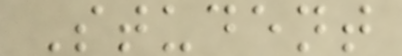Student
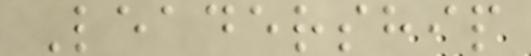Leadership
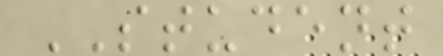STUDENT
